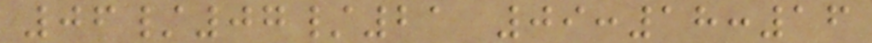06/07/21 09:18:16
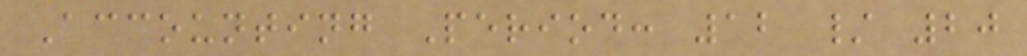Accounting Period: 12 / 20
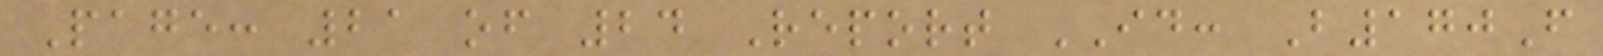Page: 21 of 24 Report ID: B170F
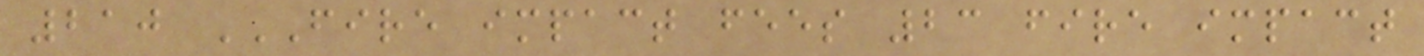210 FIRE IMPACT FEES 23 FIRE IMPACT
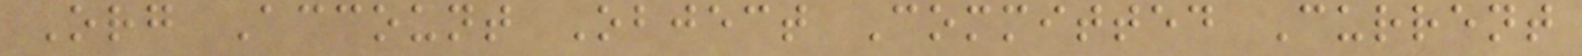Org Account Object Committed Current
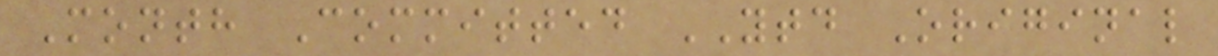Month Committed YTD Original
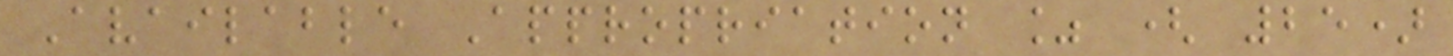Available Appropriation % ( 25)
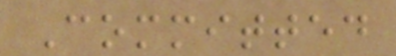Committed
